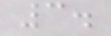3.
